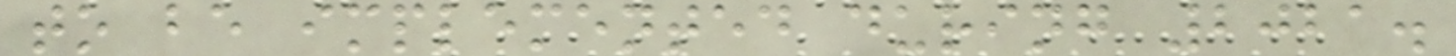to be implemented during 2021.
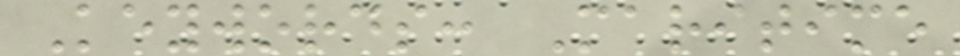Keywords: Maritime
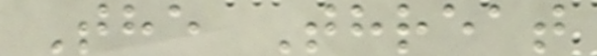The Threat
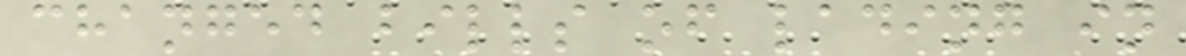changed bills of lading in
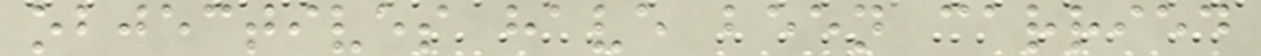objectives have been carried
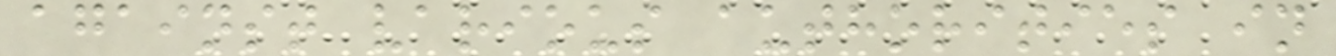against various authorities in
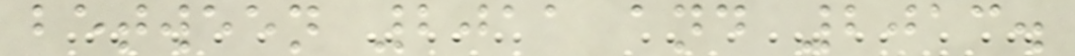between 2011 and 2013.
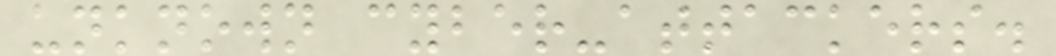unknown cyber-attackers.
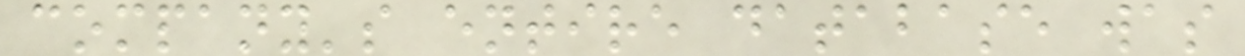company's entire database was
